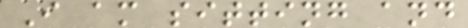I am sitting and
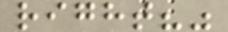right?"
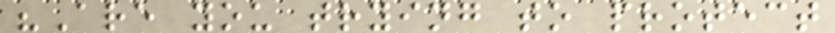"Are you trying to protect
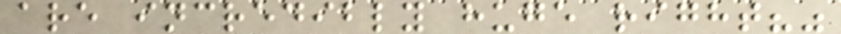are incredibly huge right?"
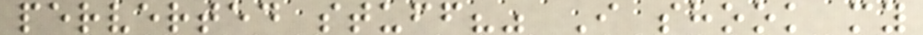perverted stuff?" I shook my
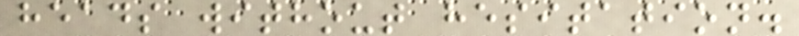heads without hesitation.
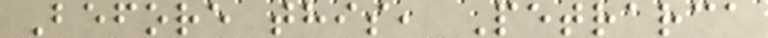Before this, Petrarca
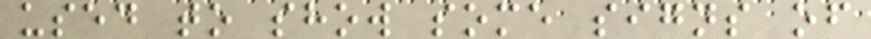used to show some signs of
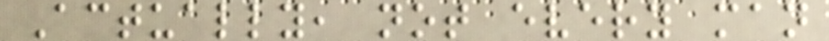Actually, not every man
